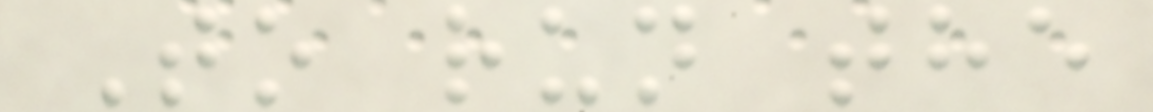To run the
